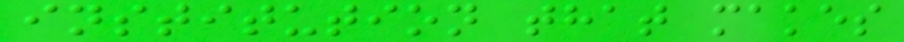institution that makes
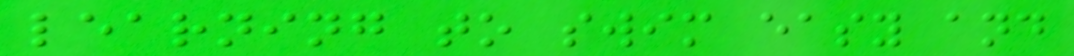learning to swim easy and
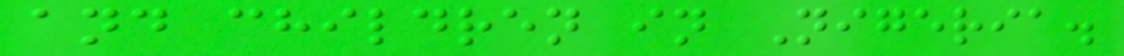and children in Nigeria.
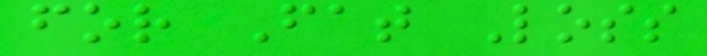for Fat Loss
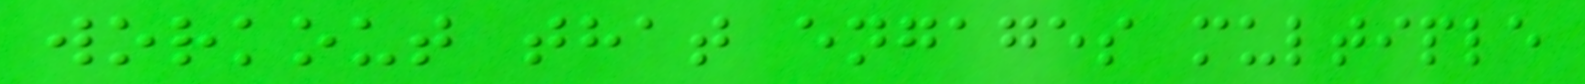workout that engages multiple
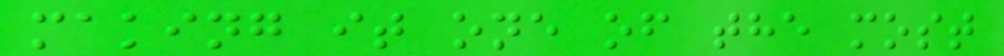making it one of the most
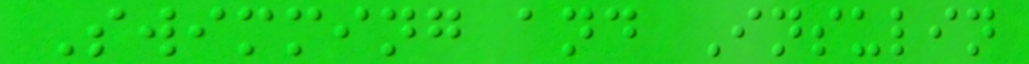Swimming and Insulin
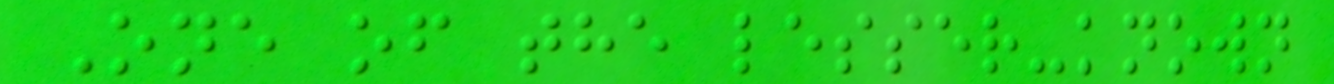One of the lesser-known
